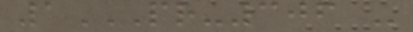1PR-306 -
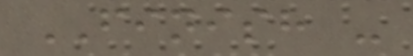FINISH -
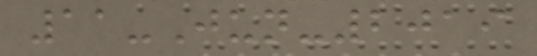11-Jun-2019
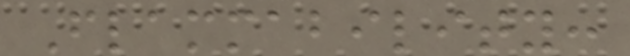Flammability:
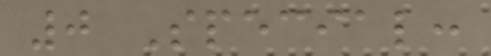0 Special:
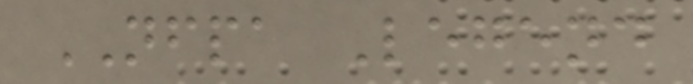NFPA Legend
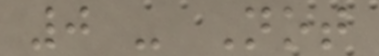0 - Not
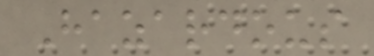Hazardous
